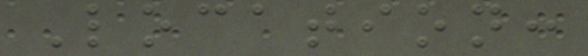Location:
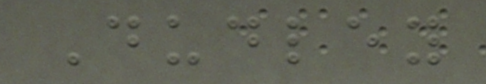Dudley
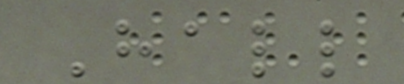Hall
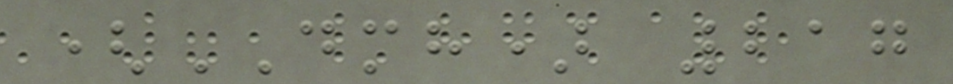(DMH) 217
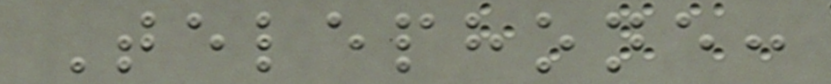Telephone:
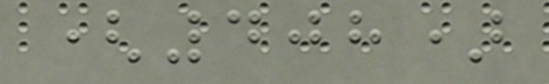(408)
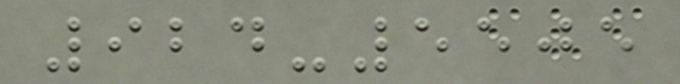924-5505
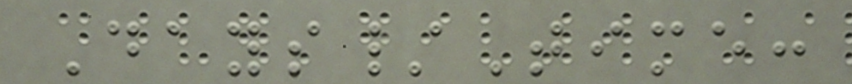Days/Time:
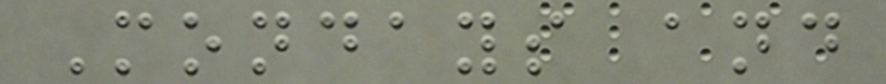Mondays and
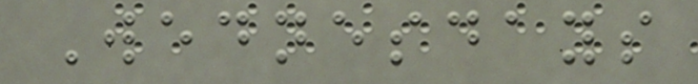Wednesdays
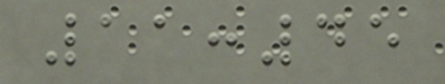11:45
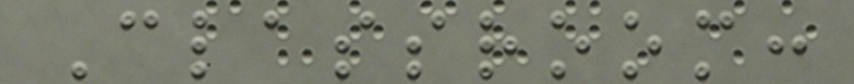Classroom:
